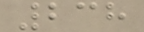238
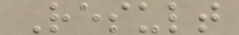Result
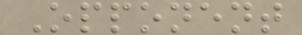Opponent
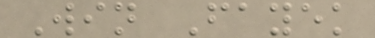Win Fayek
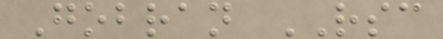Gobran RSC
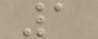1
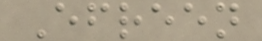Efreen
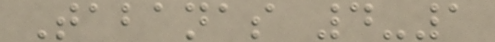Tabanas 4-1
